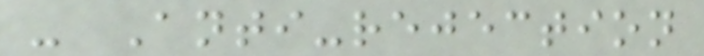- Anti-rejection
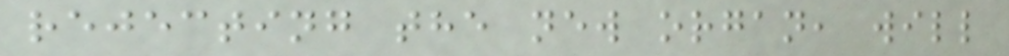rejecting the new organ, will
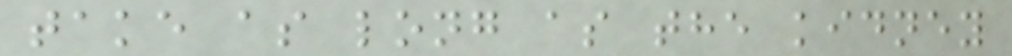take as long as the kidney
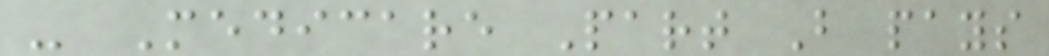- Medicare Part B pays
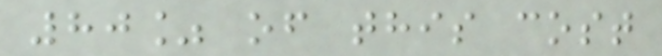80% of this cost
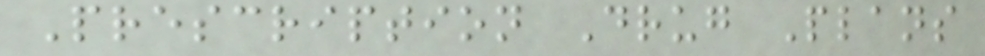Prescription Drug Plans
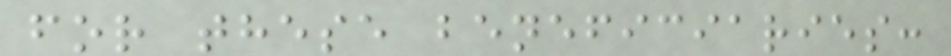for these beneficiaries:
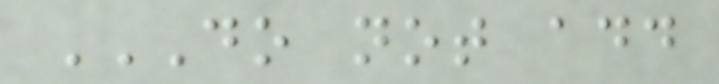DO NOT ADD
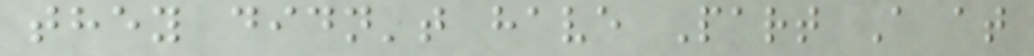they didn't have Part A at
